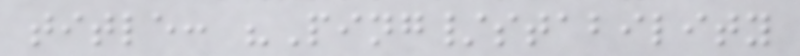title: "Ping/stability
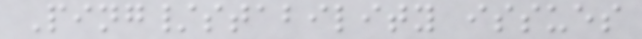Ping/stability issues
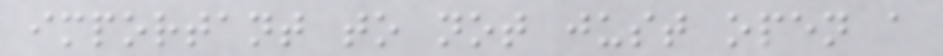important to not just open a
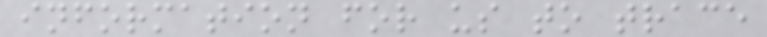information for us to trace
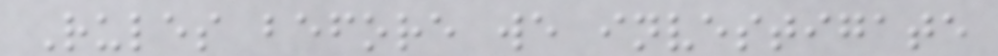Rules before we investigate
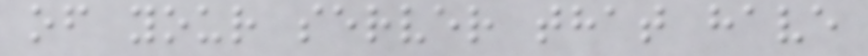of your server that have
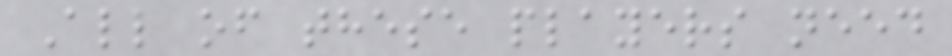All of these players need
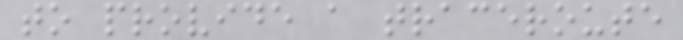to provide a traceroute
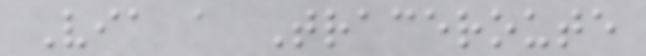Via a Traceroute
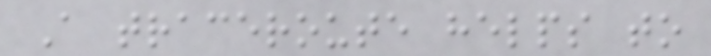A traceroute helps to
